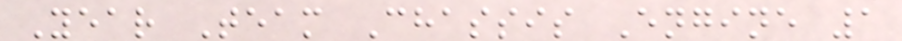Year Team Chassis Engine 1
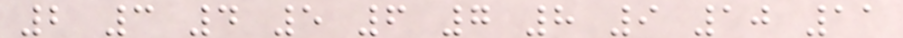2 3 4 5 6 7 8 9 10 11
